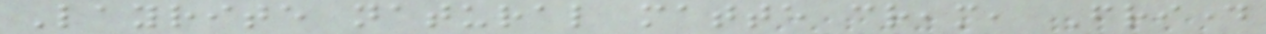Layrite natural matte cream, Friday
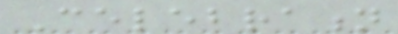Celebration
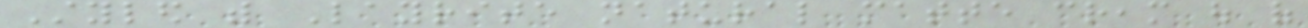Styled with Layrite natural matte cream out of
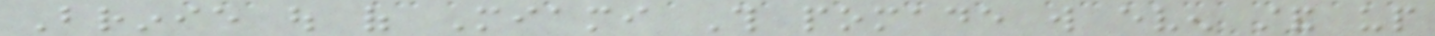Brinie out of Miami This pomade will even stand up
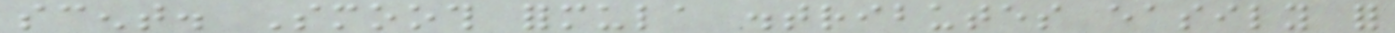scent. Smooth formula distributes easily for
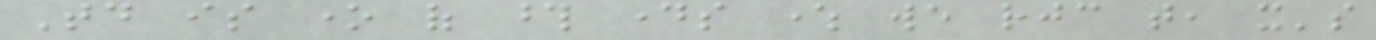Today is one of those days where we rejoice that, it's
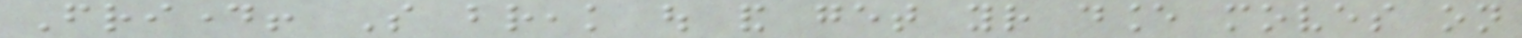Friday! So break out and get your dance moves on
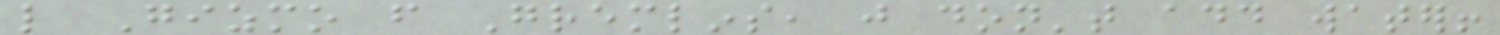like Gizmo from Gremlins, just don't add water!
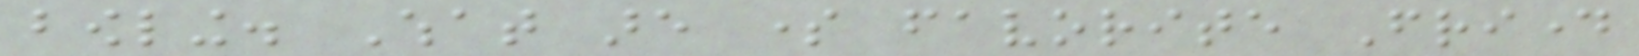bowling. What are some favorite Friday
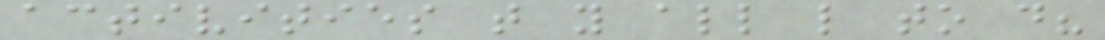activities that you all like to do?
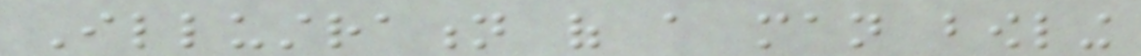Illustration of a man bowling
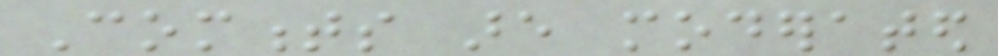Comments are moderated
